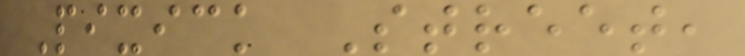Pixick Street,
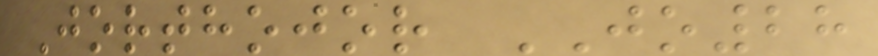Jorthojor JO28
